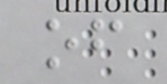of
